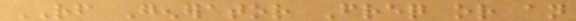RF Generator Freq or an
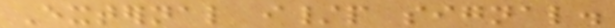External i/p signal.
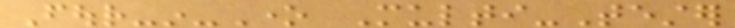Four-in-One Multi-Tester
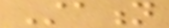Station
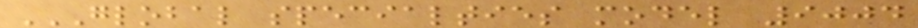GLOBAL SPECIALTIES MODEL 9004
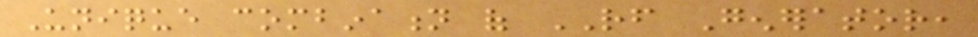Unique combination of RF Generator,
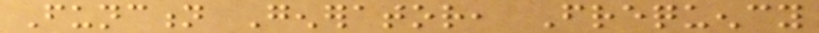Function Generator, Frequency
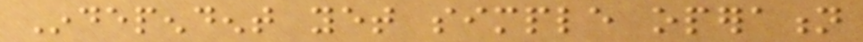Independent yet simple operation
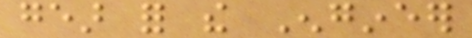gear for the Engineer
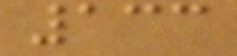133
